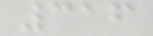316
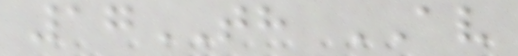17TH AV
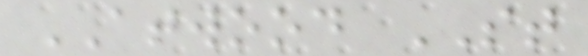ATWOOD ST
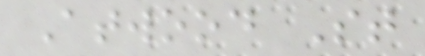Atwood St
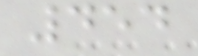454
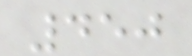450
